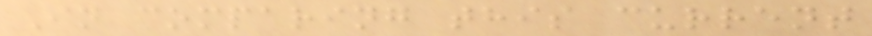In comparing this current
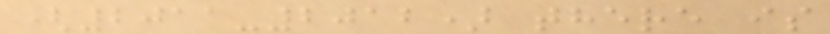(2011-2012) there is
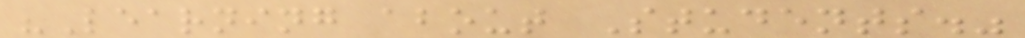"Learning about Students."
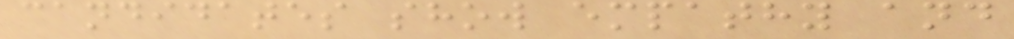candidates show empathy and
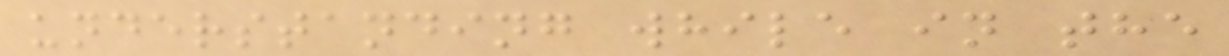understanding while in the
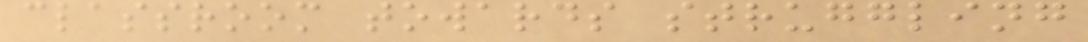classroom towards struggling
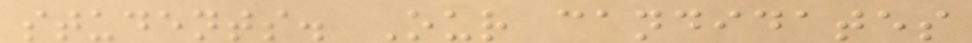students. Our candidates
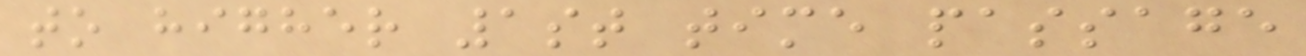to higher 1st time passage
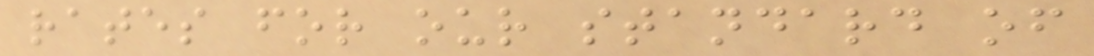rates for our standard of
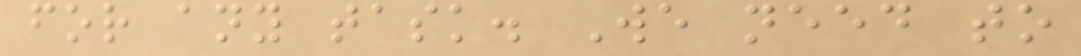for any task. We need to
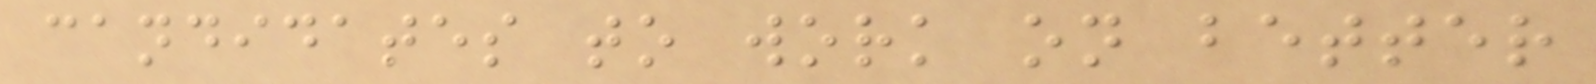candidates to work on better
